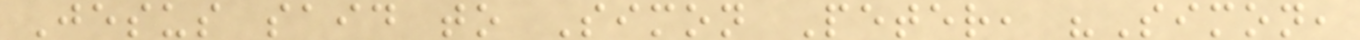Jesus said to Simon Peter, "Simon,
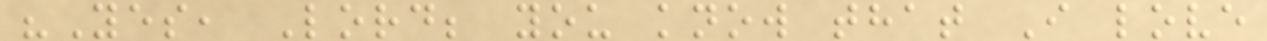"Yes, Lord; you know that I love
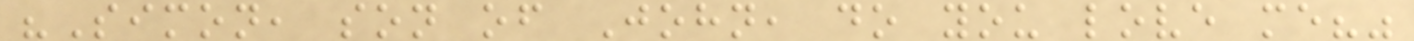"Simon, son of John, do you love me?"
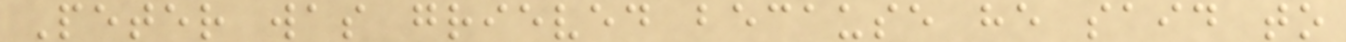Peter was grieved because he said to
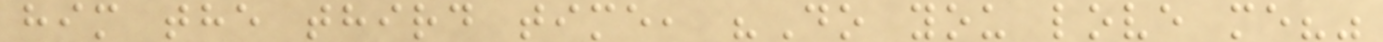him the third time, "Do you love me?"
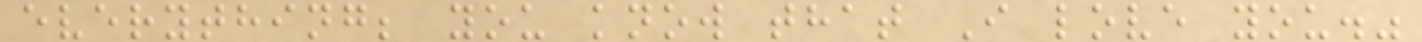everything; you know that I love you."
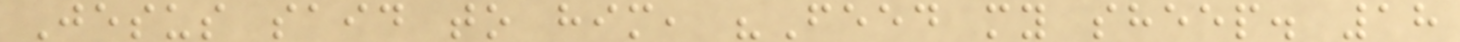Jesus said to him, "Feed my sheep. 18
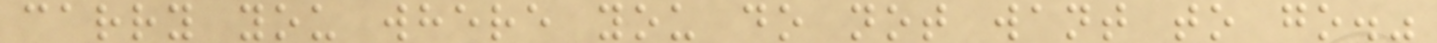carry you where you do not want to go."
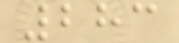283
